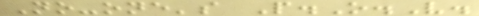No-one's P.O.V.
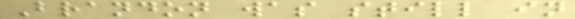Brandon was still in
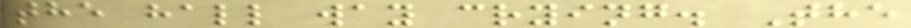the hall way crying. The
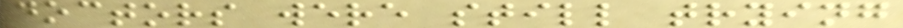doctors were still trying
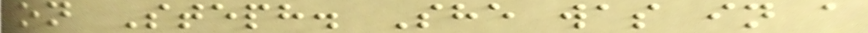on Steph. She was in a
